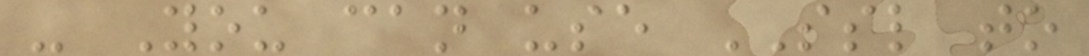- You can use SSL to
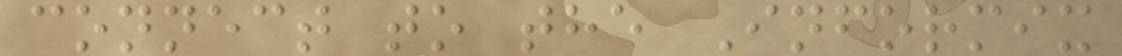connect to the Informix
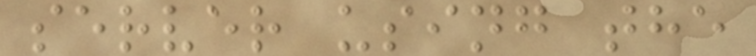server using the
